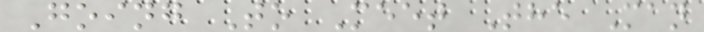Going To Meet The Man
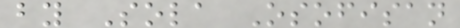by Sola Osofisan
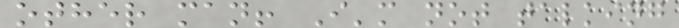other man! I'm not talking
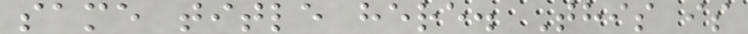same title here. This is
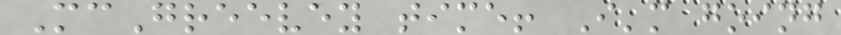McGreevey time! I'm going
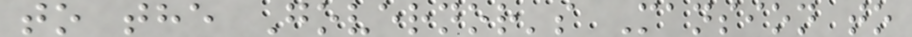to the Governor's Mansion to
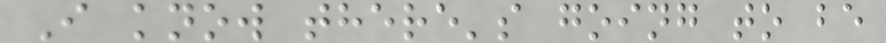I know there's going to be
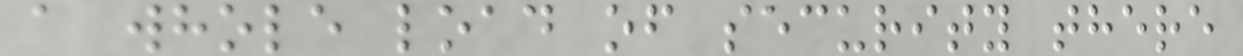a whole load of security there
